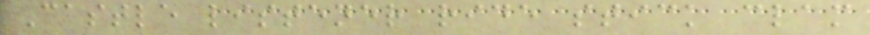Castle listener ride stick clam
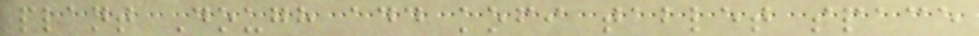plant Dough add kofi tablet space
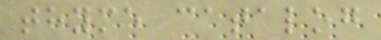thyme catalog
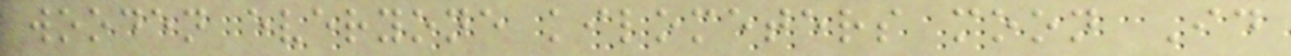wooden everyone kilometers moon Id
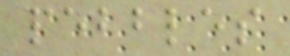pebbles
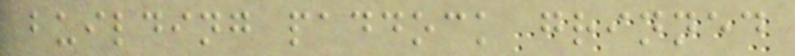building paddock grinned
